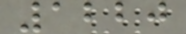1220
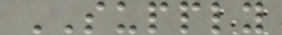SUPPLY
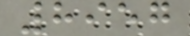8957
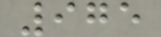975
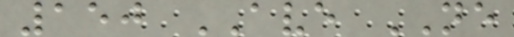150 AVE NE
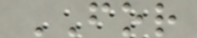FOR
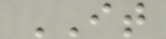IT
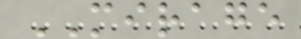MIRAGE
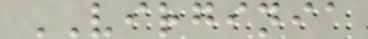VIRGINIA
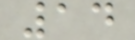14
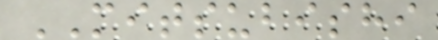MITSUBISHI
